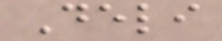Deli
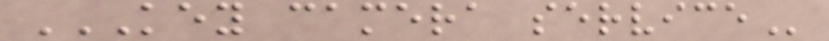KEY CAMERA SERVICE
